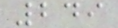249
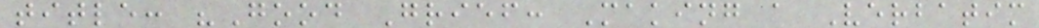title: "Good Grief: Making a Verbatim
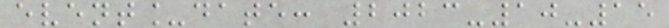event_date: 2023-10-15
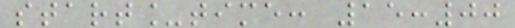start_time: 15:00
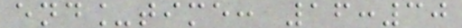end_time: 16:30
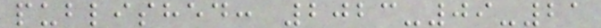published: 2023-09-21
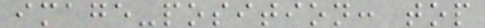image-position: top
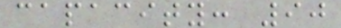capacity: 90
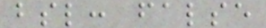bsl: false
